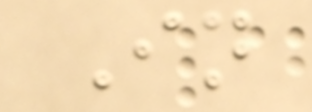In
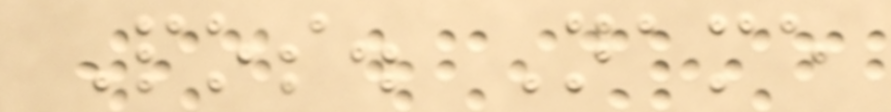Pos. Name
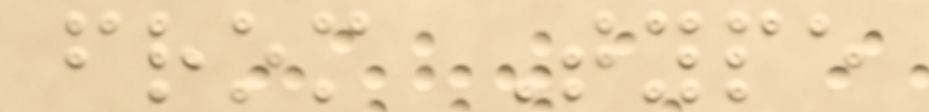from Type
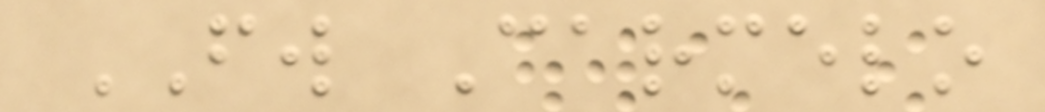FW Carmelo
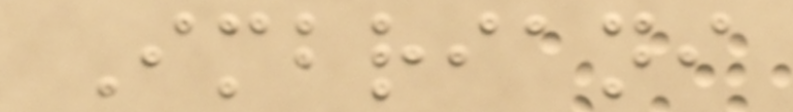Imbriani
